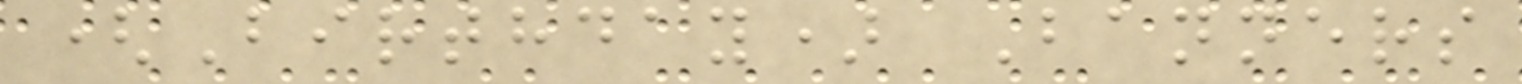(Birthday) Banners
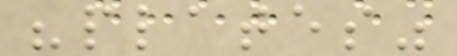"plates"
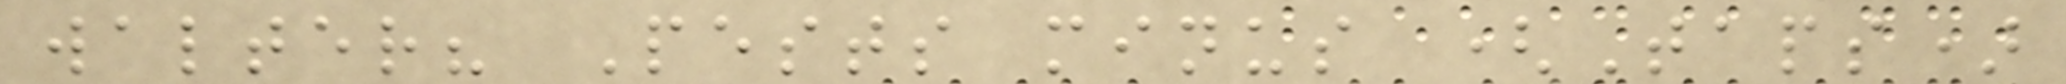walter? Pests minus (Taps)
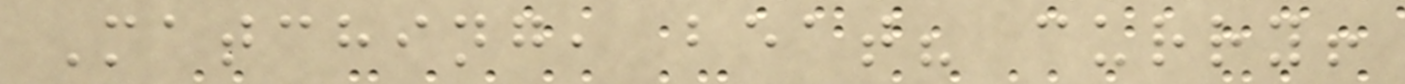Matching, beat? curry!
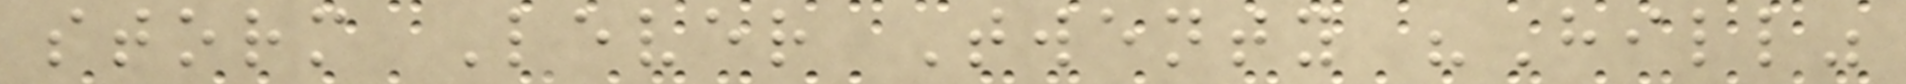storm Lever Twenty "Hill"
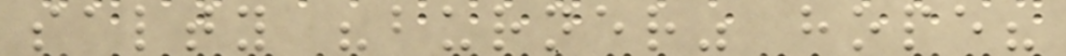salty "burner" hope?
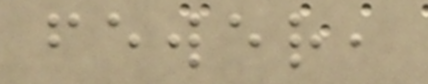fewer,
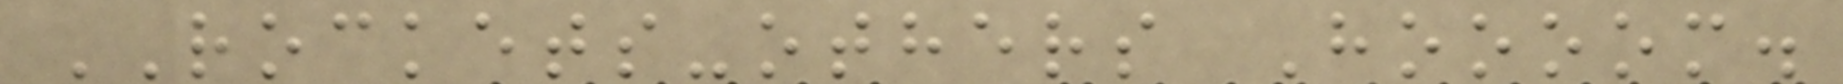ROCKETS-others Hoooom.
